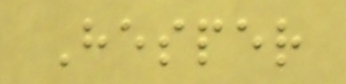Hesper
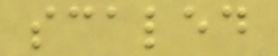scaled
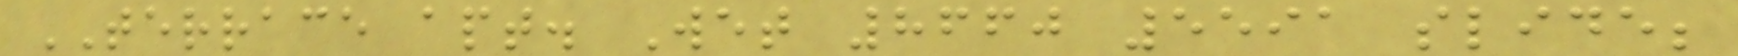TERRACE apt. Wet 8660 5591 slide;
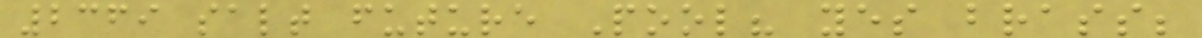2369 salt future Pool? yes brass;
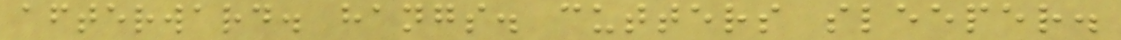afterward. hangs. cutters sleeper.
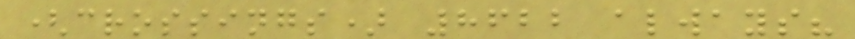(crossings) 8622 always?
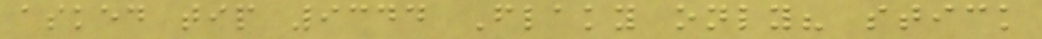asked tip 9344 Flaky only? stick
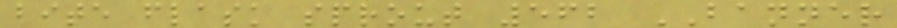bite flask sprout 562 BANNER
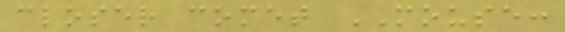closer comet MOUSE:
